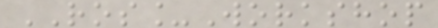ROS_Workshop
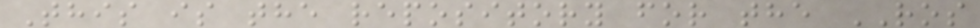This is the repository for the ROS
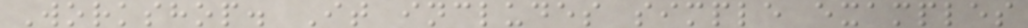Workshop. It includes simple examples
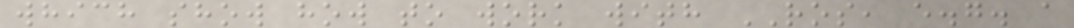which show how to work with ROS, e.g. a
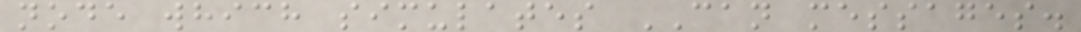node which simulates CAN messages.
